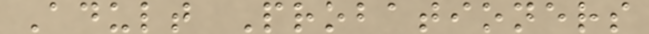Adult Probationers
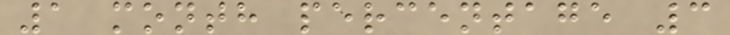1 month percentage 3
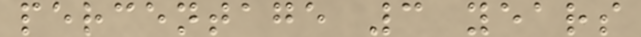percentage 3 years
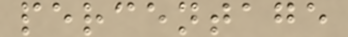percentage
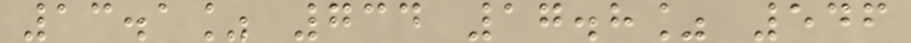13.1% 734 17.8% 546
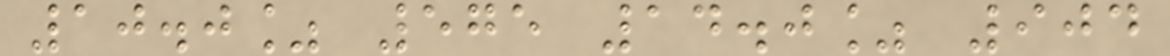10.0% 575 14.0% 904
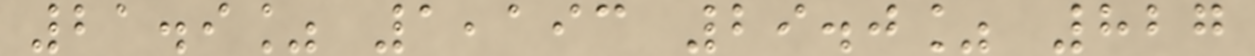21.9% 1,193 29.0% 827
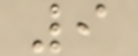9
